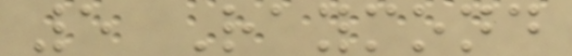5 Raymond
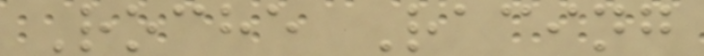Roche Racing
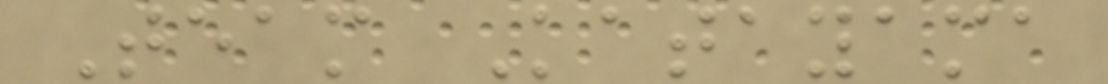Team Katayama
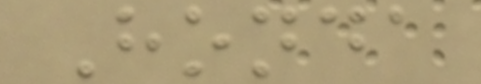Honda
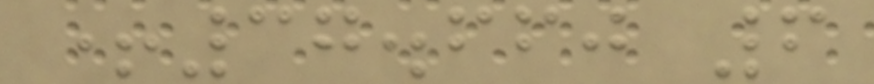+37.660 6
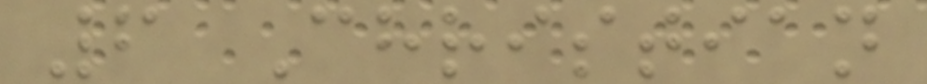6 Christian
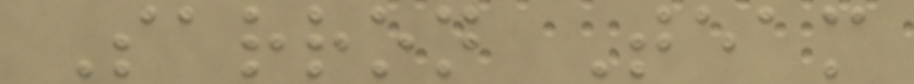Sarron Team
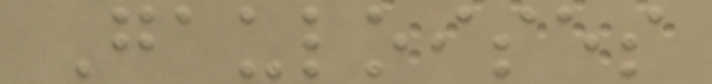Gauloises
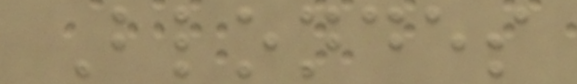Blondes
